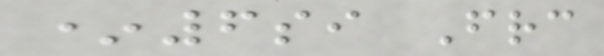*6si Frc
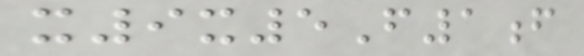x9x5F1f
